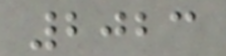2023
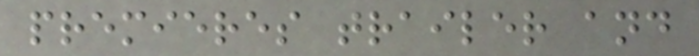premieres trailer and
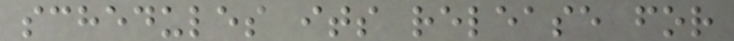schedules its release for
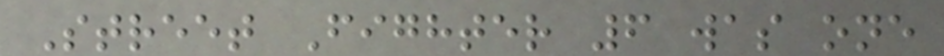Street Fighter 6 was one
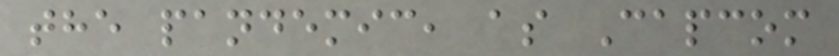the pandemic, as Capcom
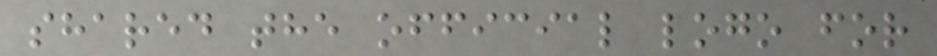shared the official logo for
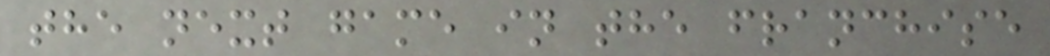the next game in the franchise
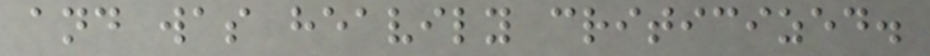and was heavily criticized.
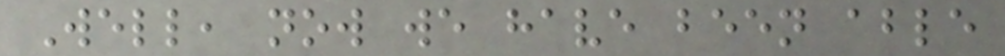Well, now we have been able
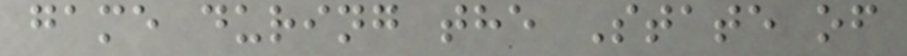game during the State of
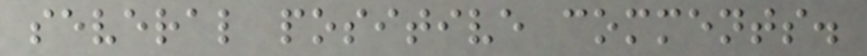several positive comments.
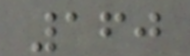160
